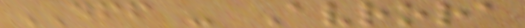DFF - Avrora
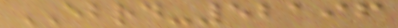EBRD-52196
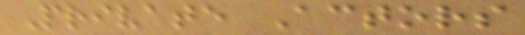Private Actors
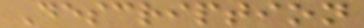Description
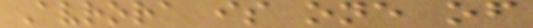Avrora is one of
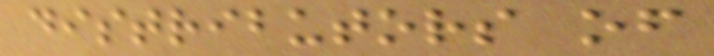distributors of
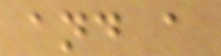and a
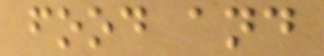food and
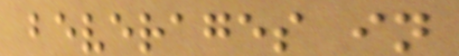beverages in
